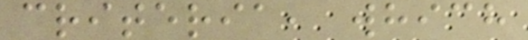criteria, which
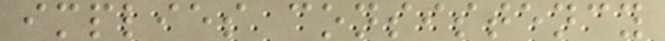implies consistency
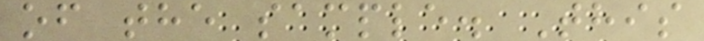of the sample. This
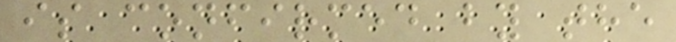is confirmed by the
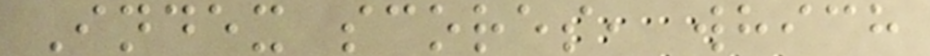Index scores, which
